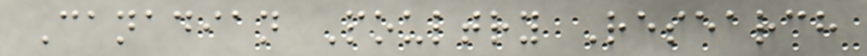Canadian Poultry Research
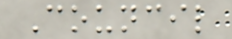Council
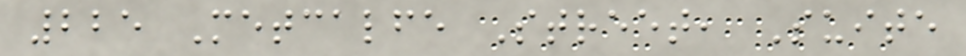225 Metcalfe Street, Suite
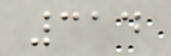314
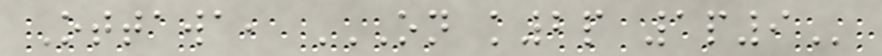Ottawa, ON K2P 1P9
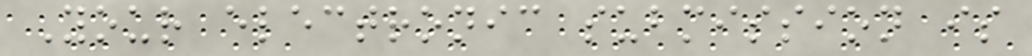Your electronic submission is
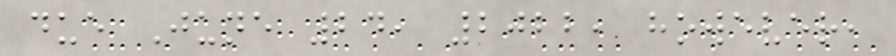due June 24, 2022, however,
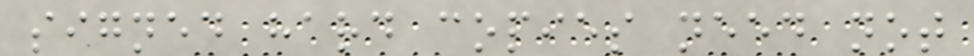signed hard copies need not
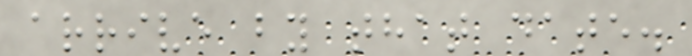arrive by that date.
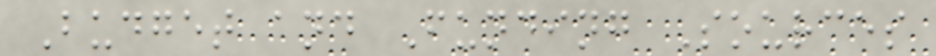Budget and Funding Sources
